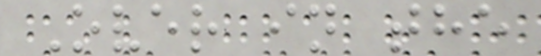Over in the
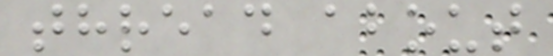thread about
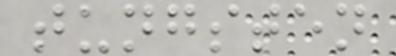tungsten
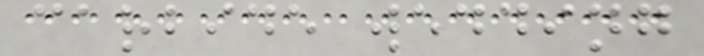carbide wedding
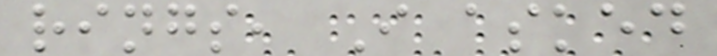rings, I asked
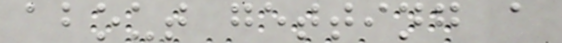about getting a
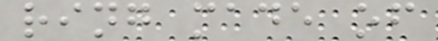ring made of
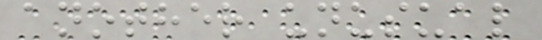another unusual
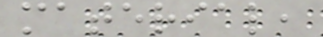material,
